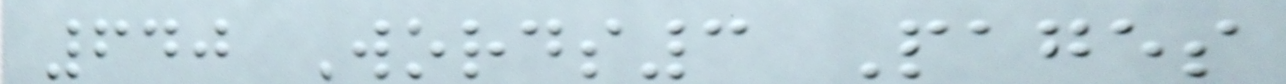640 Words3 Pages
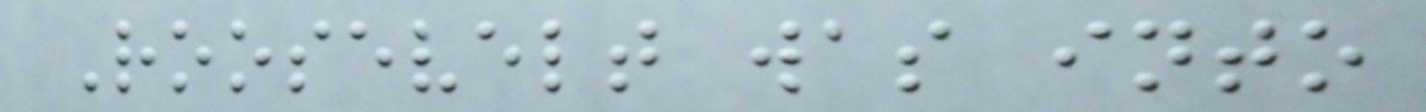Roosevelt was into
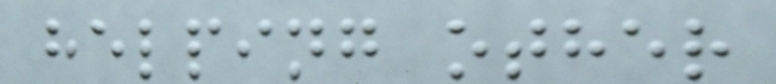helping other
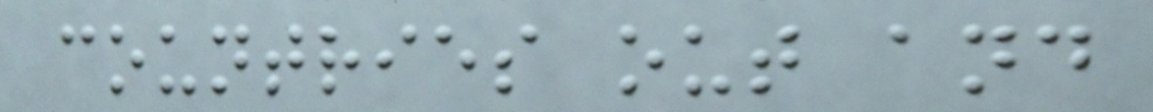countries out and
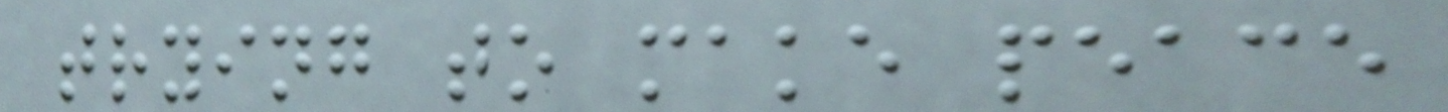trying to make peace
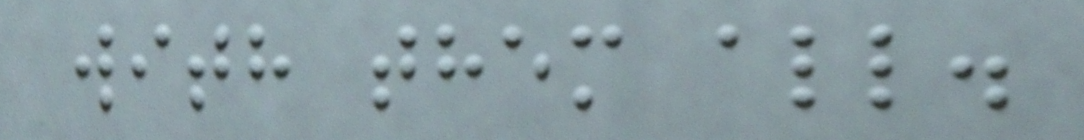with them all.
